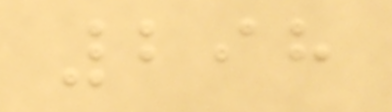298
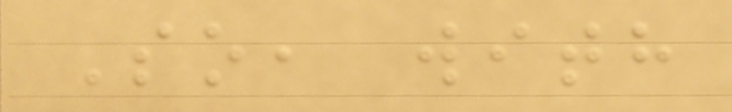So, with
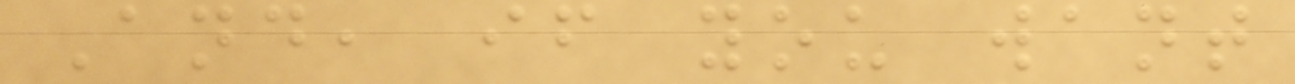And, if you want
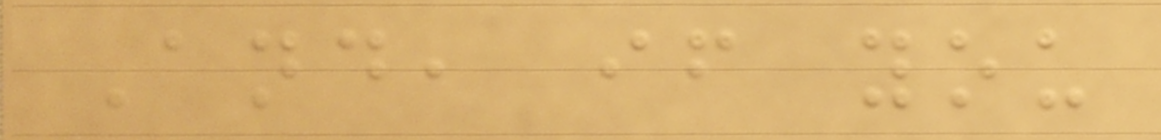And, if you
